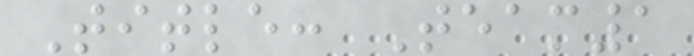Title: Team1
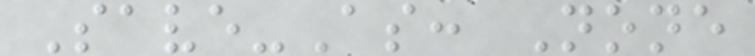Save-As: None
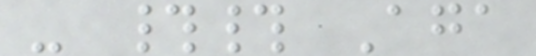- ## Aga
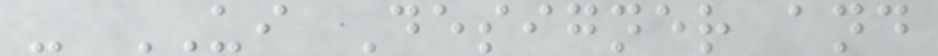- UI Designer and
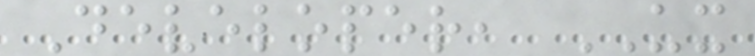Developer, UX
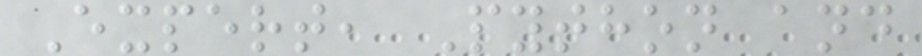Expert, Python and
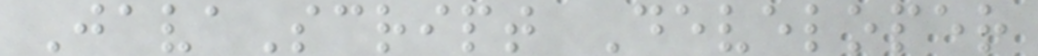JavaScript Developer
